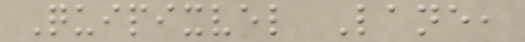Quipixvel Lane,
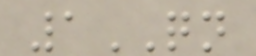1QN
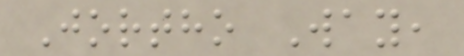Jortho Way,
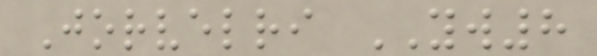Jorvelri YW8
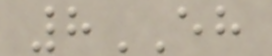8EH
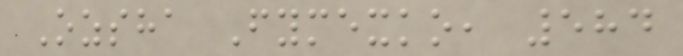Ozsha Fymexko, 584
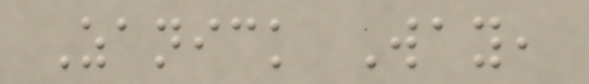Zanick Way,
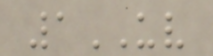1UV
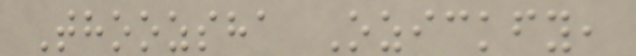Thoozsha Ozickfy,
